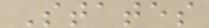States
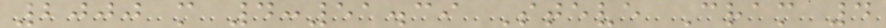2000 m 4:51.39 Steve Cram 4
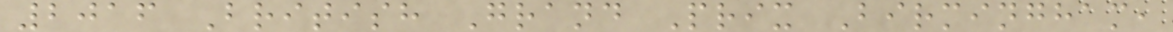2016 British Grand Prix Birmingham,
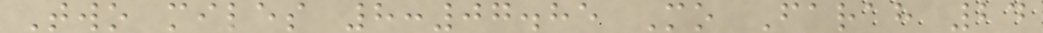Two miles 8:07.85 Mo Farah 24
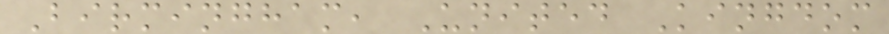Birmingham, United Kingdom
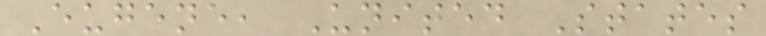Eugene, United States
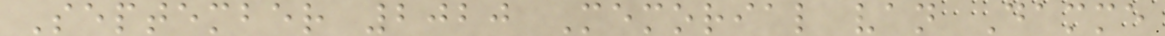September 2020 Memorial van Damme
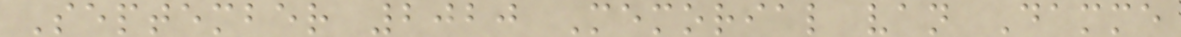September 2020 Memorial van Damme
